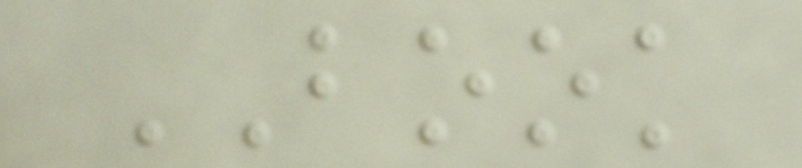BOOK
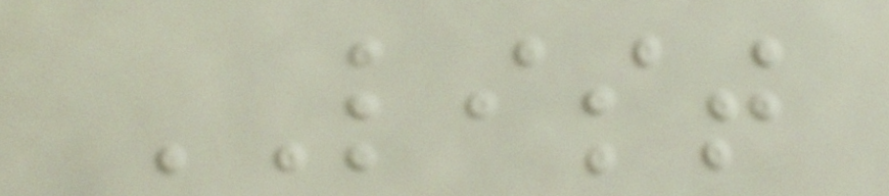LIST
